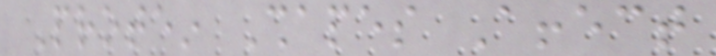Protein Shapes Affect
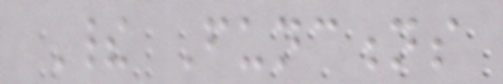Their Functions
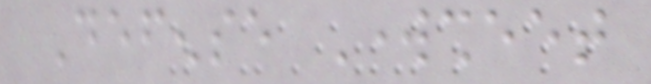Defense Worksheet
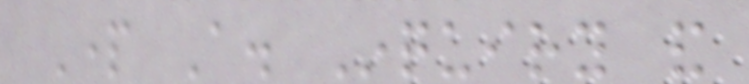Part A. Inquiry and
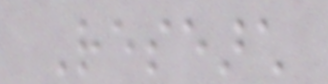Research
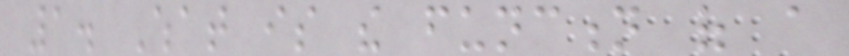1. What is the function of a
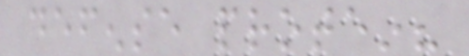defense protein?
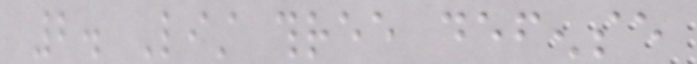2. List three defense
